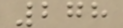278
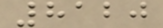8120
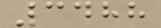3488
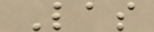Las
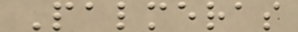Palmeras
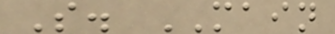S. MAIN
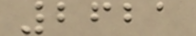2621
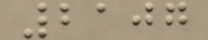2107
